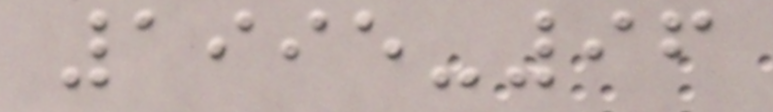1995-96
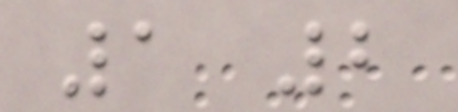1 2
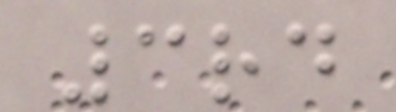3rd
